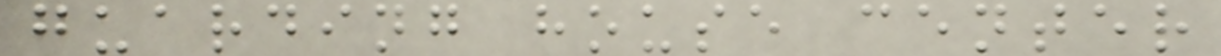guarding house center
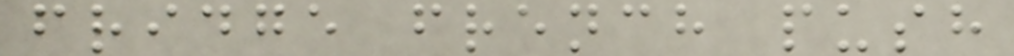fridge french push
